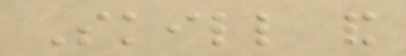Skill and
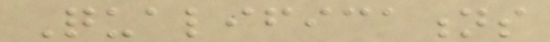Qualifications
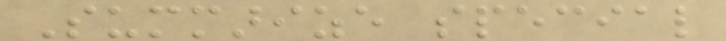Summarize special
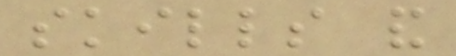skills and
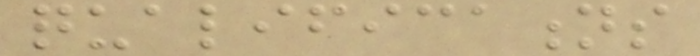qualifications
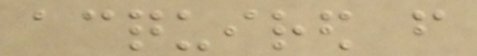acquired from
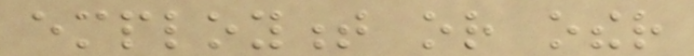employment or other
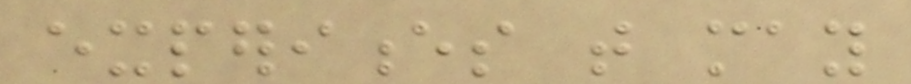experiences that may
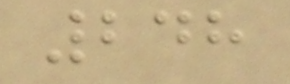248
